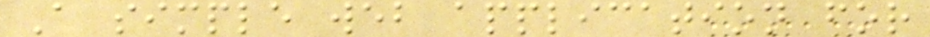A simple web application for
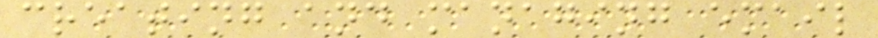creating and managing email
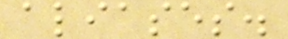aliases.
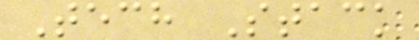Tech Stack
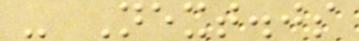- Next.js
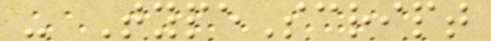- TypeScript
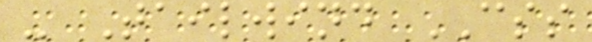- Tailwind CSS
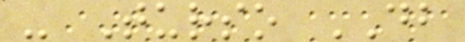- Turso DB
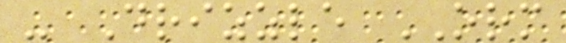- Drizzle ORM
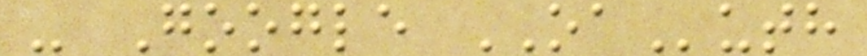- Google OAuth
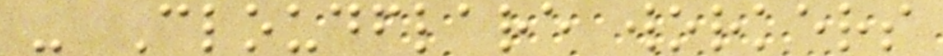- Cloudflare workers
